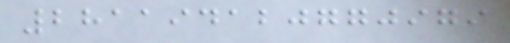281194120770979
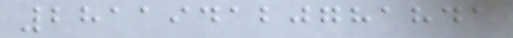281194120781841
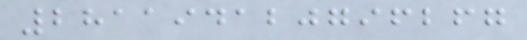281194120796267
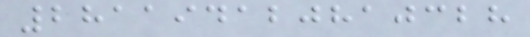281194120810328
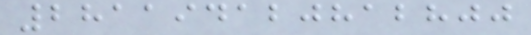281194120812800
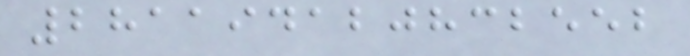281194120832552
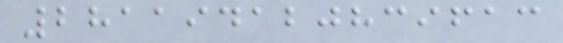281194120839613
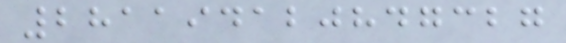281194120847327
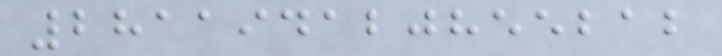281194120855212
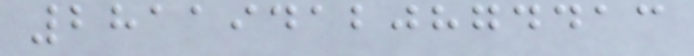281194120874413
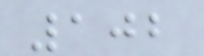102
